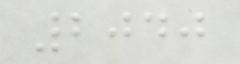2040
